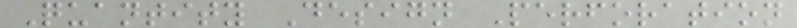Quantity Design Perforation
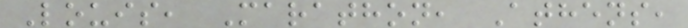Louis, Marathon, Athens,
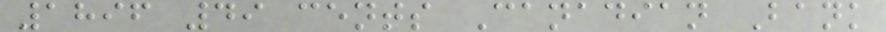1896 49 cents Canadian Bank
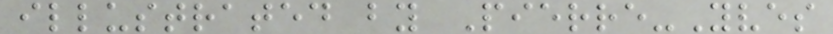illustrated by Pierre-Yves
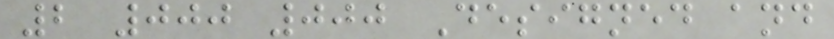2 000 000 Designed and
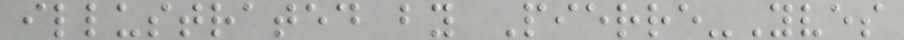illustrated by Pierre-Yves
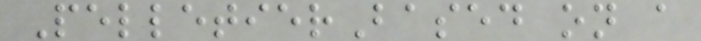PelletierBased on a
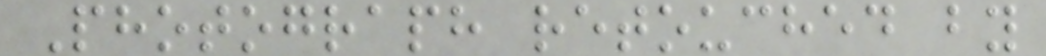Photograph retouched by
